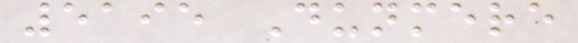5195 Dunmere
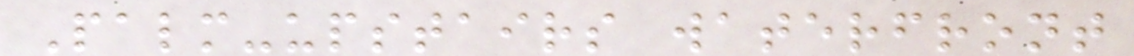Palm-upstairs waterfront
